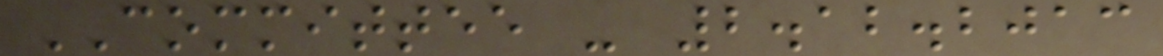COMMITTEE - 2.12.2013
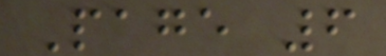Page 6
